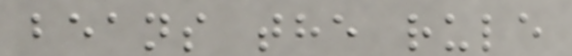beans the rule
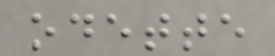odette
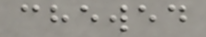chewed
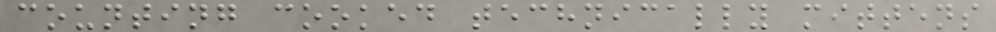counting cooked technically mittens
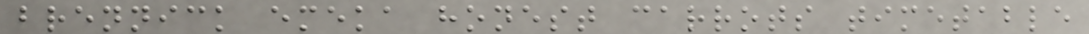brennick emeka honest carrots timetable
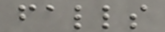falls
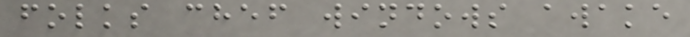folks chef windows awake
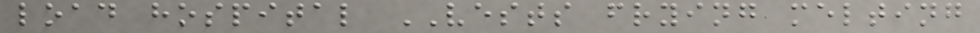load hospital VESTS frying melting
